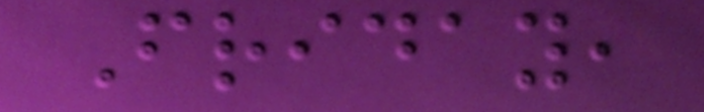Friday,
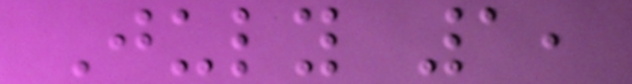July 1,
